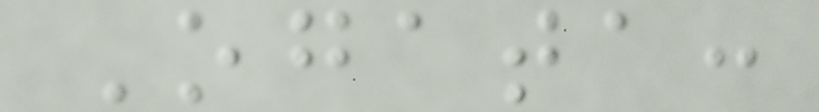Ogata:
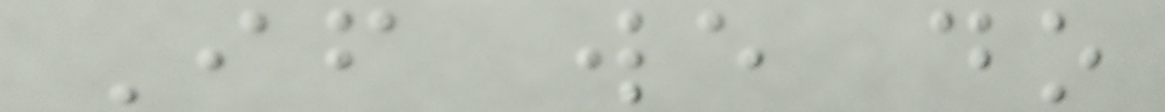If we do
